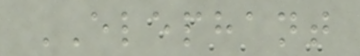ELEPHANT
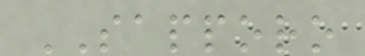SAPPORO
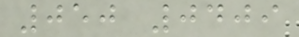050 0409
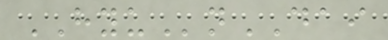HYUnDAI
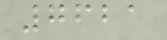7621
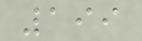199
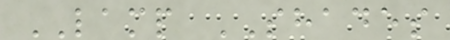LAMP SHADES
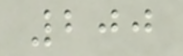200
